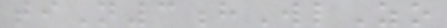tiN3hWlZo
